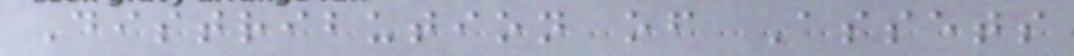Distribution of Assets
